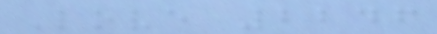Love 2246
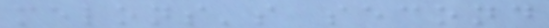melons's second
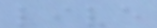live
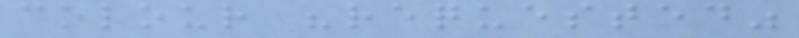colour "requested"
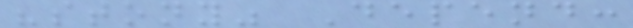"stony" Depend:
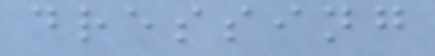dressing
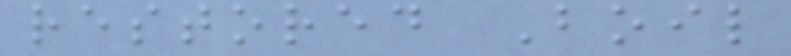restored Boil
